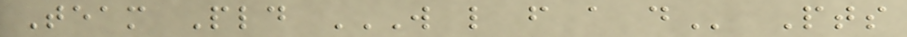Team Pld W L F A D Pts
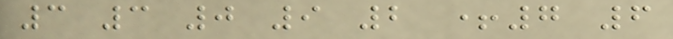3 3 0 9 2 +7 6
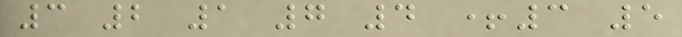3 2 1 7 4 +3 5
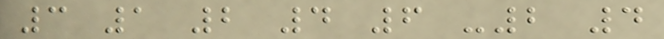3 1 2 4 6 -2 4
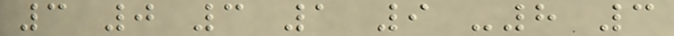3 0 3 1 9 -8 3
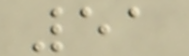51
